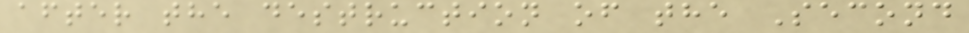after the destruction of the Second
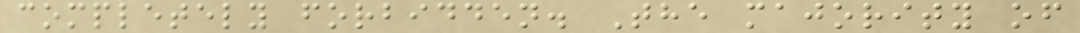completely forbidden. The majority of
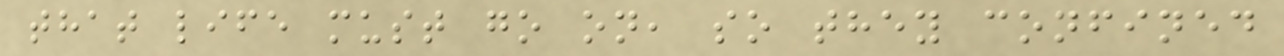that life must go on, so they confined
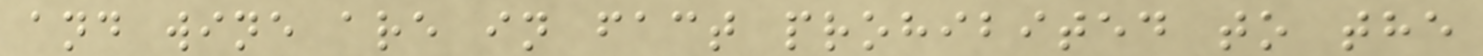and wine are in fact prohibited to the
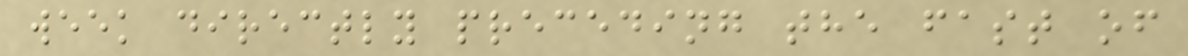week directly preceding the fast of
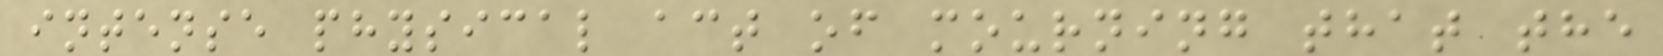intense physical act of mourning that the
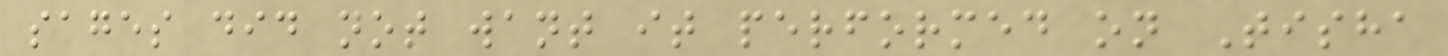sages did not want it performed on Tisha
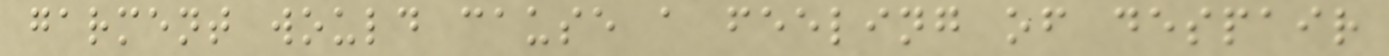garment would cause a feeling of despair
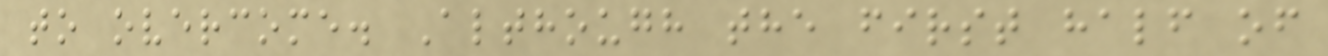to overcome. Although the first half of
